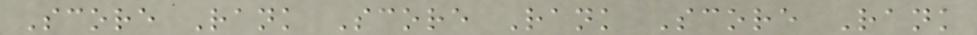Score Rank Score Rank Score Rank
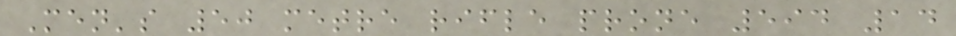Men's 50 metre rifle prone 594 14
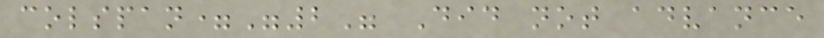colspan="2" Did not advance
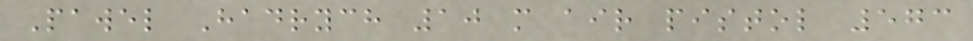Pawel Hadrych 10 m air pistol 573
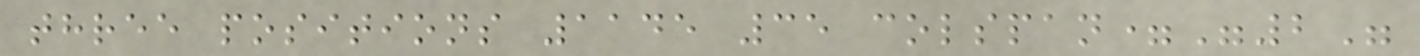three positions 1145 35 colspan="2"
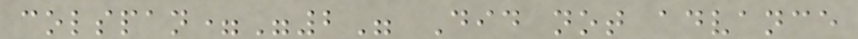colspan="2" Did not advance
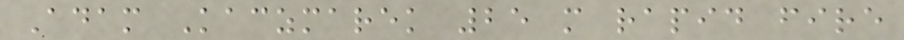Adam Kaczmarek 25 m rapid fire
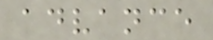advance
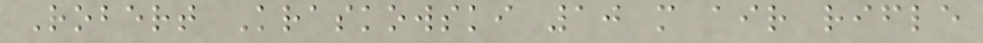Robert Kraskowski 10 m air rifle
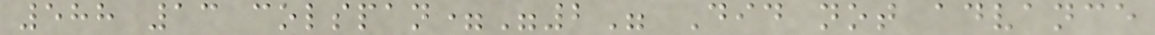588 13 colspan="2" Did not advance
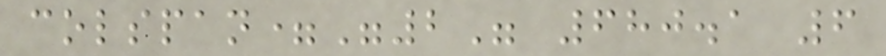colspan="2" 680.1 6
